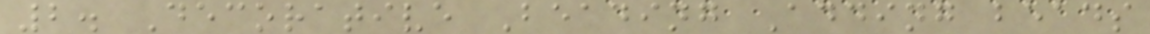2. Decorative Beading Adding beads
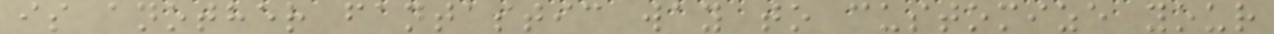is another fantastic way to customize your
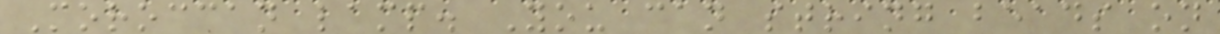Moroccan lamp. You can string beads on
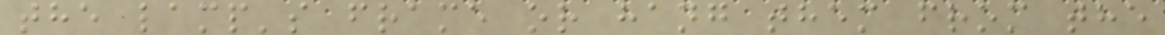the lamp's frame or hang them from the
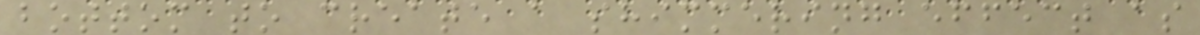bottom to create a shimmering effect as
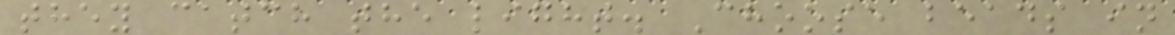they catch the light. Choose beads in
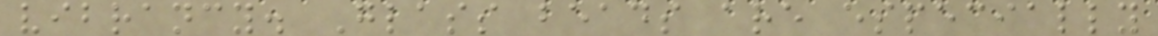vibrancy. Glass beads are especially
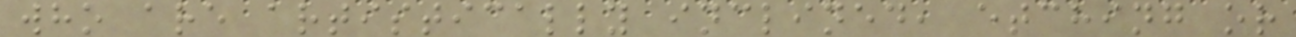who are artistically inclined, etching or
